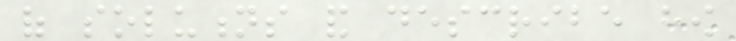of solutions and describe how
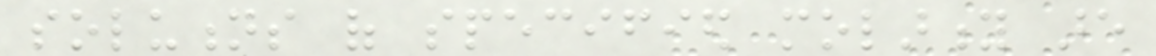solutions of specified molarity are
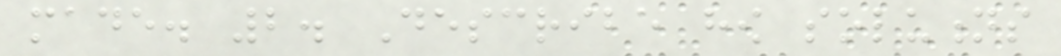made. 2. Describe how solutions
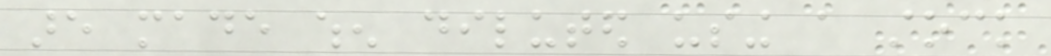are made when diluted using a stock
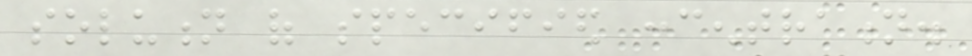solution of specified concentration.
